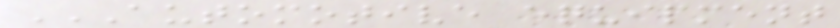AUTOMOTIVE EQUIPMENT
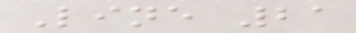Line 21
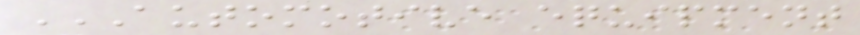AUTOMOTIVE EQUIPMENT
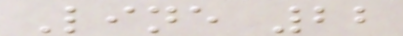Line 22
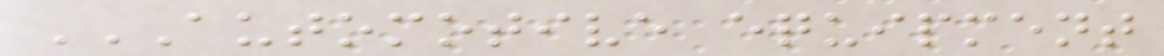AUTOMOTIVE EQUIPMENT
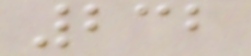232
